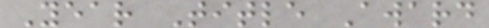Year Title Award
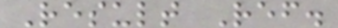Result Ref.
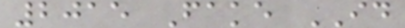2015 Fake ID
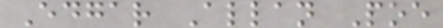Edgar Allan Poe
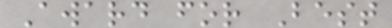Award for Best
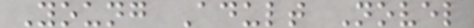Young Adult Novel
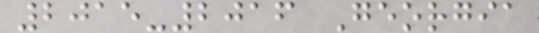2015-2016 Georgia
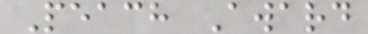Peach Award
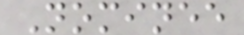Nominee
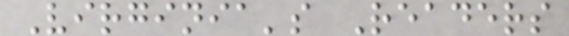Virginia's Readers
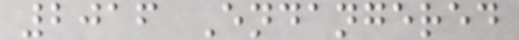2016 Endangered
